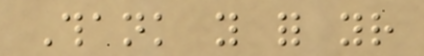Thank you for your
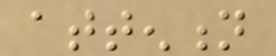attention
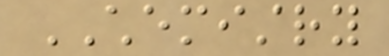CHEMISTRY
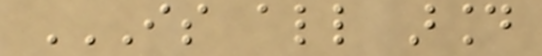IS ALL AROUND
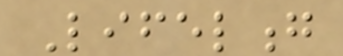Lifelong
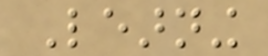Learning
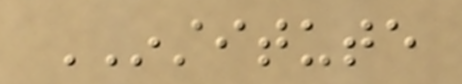INSTITUTE
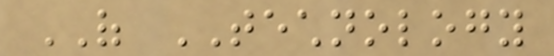OF TECHNOLOGY
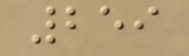259
